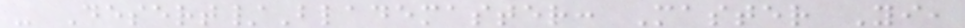- Desert/Blademaster: Master Yi,
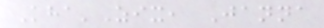Kha'Zix, Janna
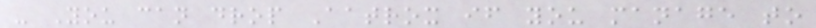- You can drop Aatrox if you manage to
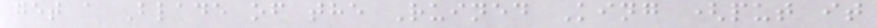get a Blade of the Ruined King (put it
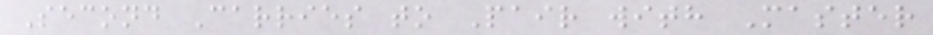Second Carries to Pair with Master
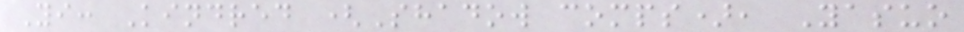Yi: Kindred (Shadow comps), Yasuo
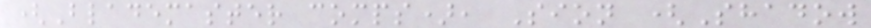(Blademaster comps), Sion (Shadow
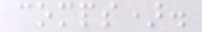comps).
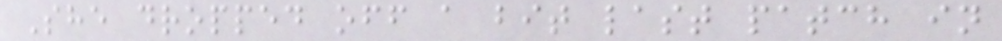She dropped off a bit last patch in
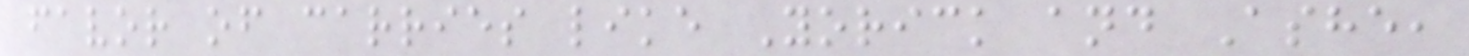favor of carries like Yorick and Ashe,
